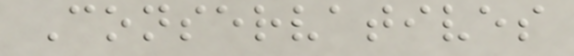Conservatives
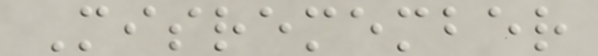Misremember
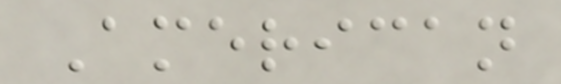American
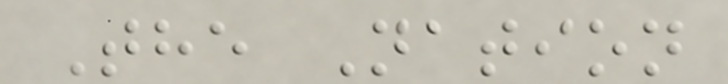The Nation
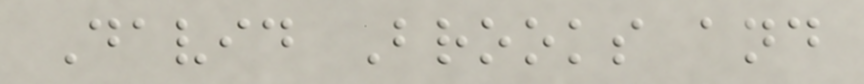David Brooks and
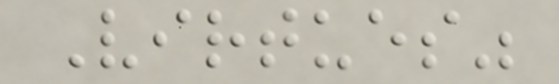Virtues"
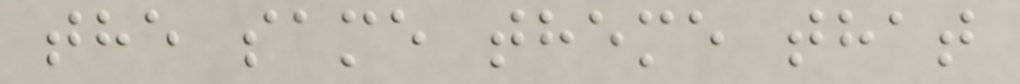the same theme that
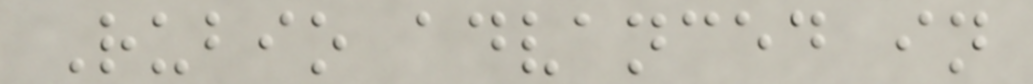Rubio advanced in
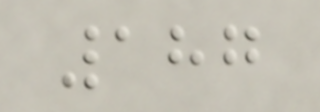187
